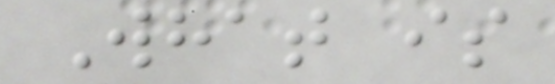What is
